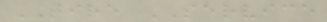TIRE SERVICE
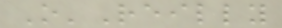O'Reilly
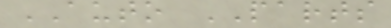AUTO PARTS
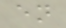en
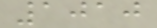1010
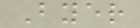Byer
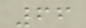66
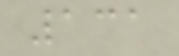131
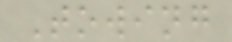Towing
